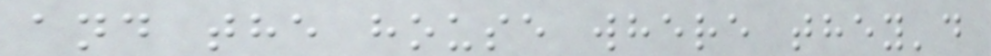and the house where they'd
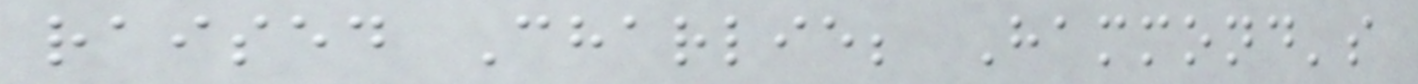raised Charlie; Hammond's
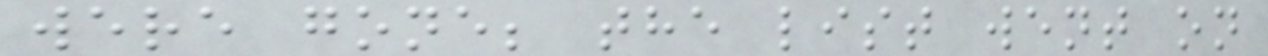were gone; the list went on
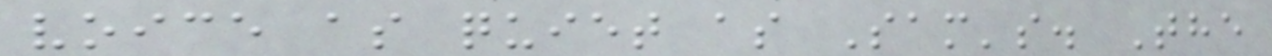voice as quiet as Sam's. The
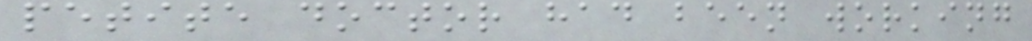petite doctor had been working
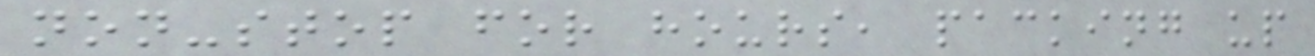non-stop for hours, packing up
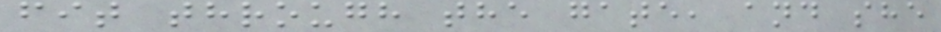fit through the gate, and she
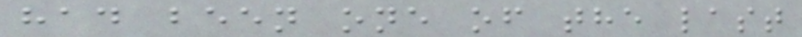had been one of the last
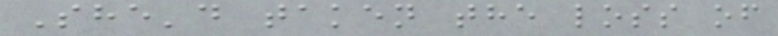She'd taken the loss of
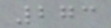273
